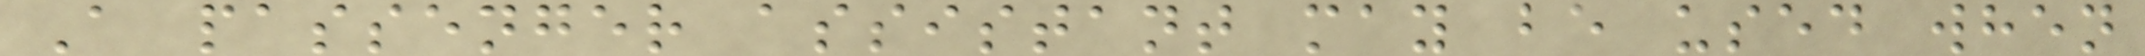A passenger assistant may be used when
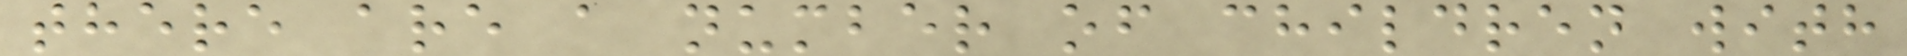there are a number of children with
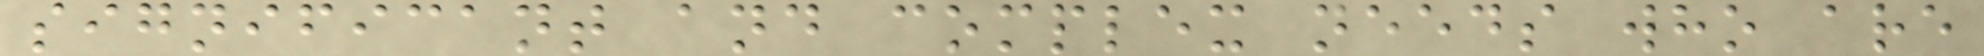significant and complex needs who are
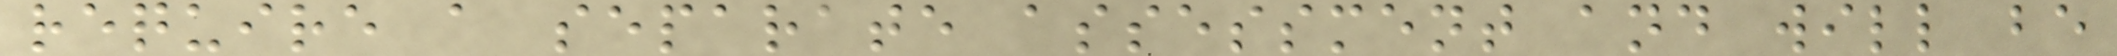require a separate assessment and will be
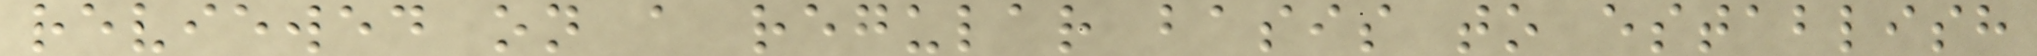reviewed on a regular basis to establish
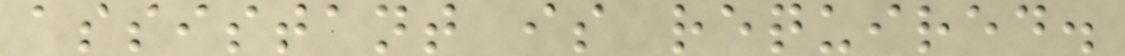assistant is required.
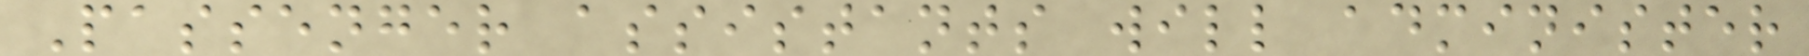Passenger assistants will administer
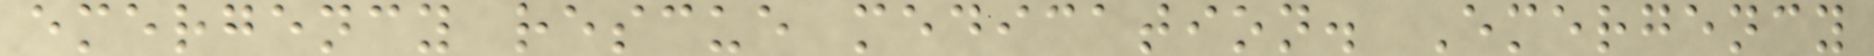emergency rescue medication. Emergency
